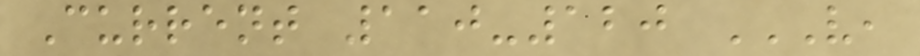Current 110-120 V,
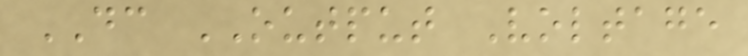DC OUTPUT Voltage
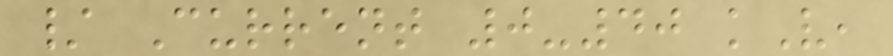/ Current 0-40 kV,
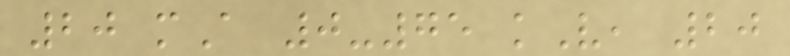20 mA 0-75 kV, 20
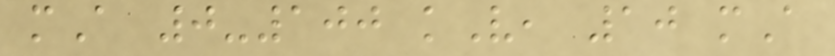mA 0-100 kV, 10 mA
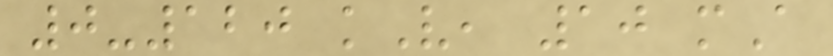0-120 kV, 10 mA
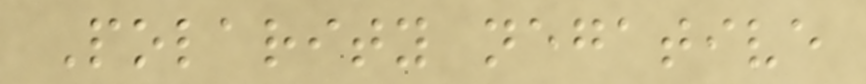Polarity negative
